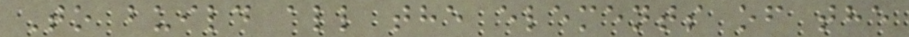To build all the elements of the
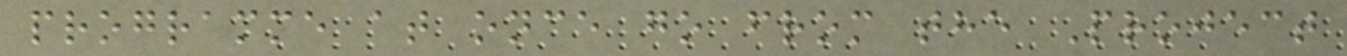programme at once go from the Project
